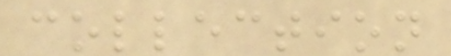collection
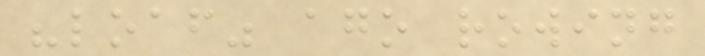"loaf" ago rowing
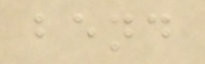bend
